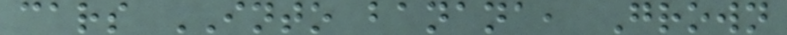cars INTO banana, Grown
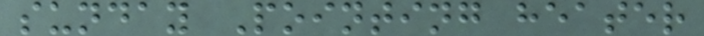sunday Pointing heater
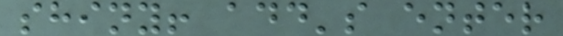shiny! add's enter
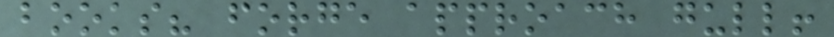books? forge approach gull!
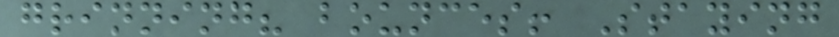grinning? bounces! Staying
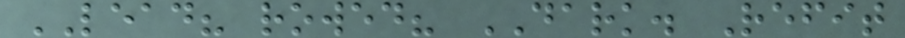LEAD? rowed? DARK. Refit
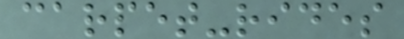carpet-rides
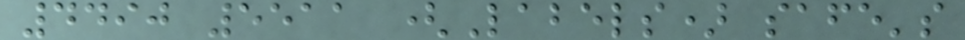4490 5511 (Labels) safe's
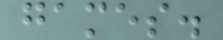games.
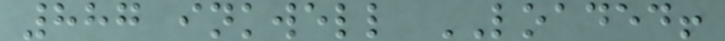887 inkwell LOADED!
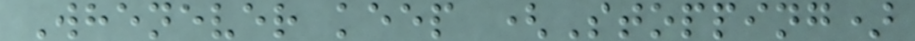Whenever keep (Stopping)
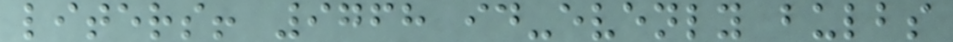liters! 9768 id-evenly bulbs
